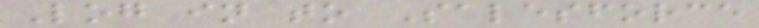Log in to Salesforce
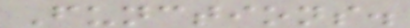Functions.
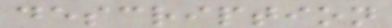description
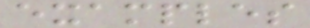examples
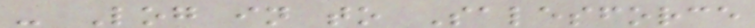- Log in to Salesforce
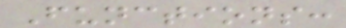Functions:
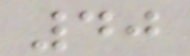40
